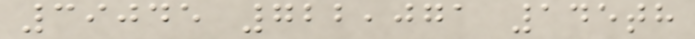39045 722,071 145th
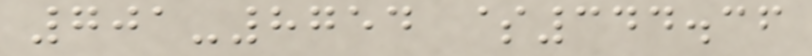701-8754 $344.36
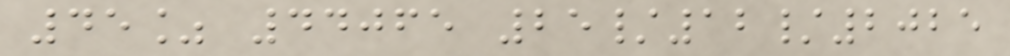45% 44065 25/12/2025
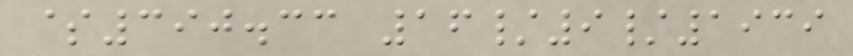$390.33 16/9/1939
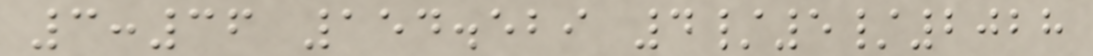3:36 154.529 4/5/2028
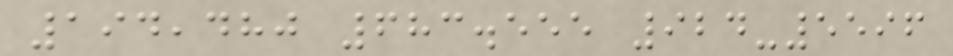194,480 683.555 924-5596
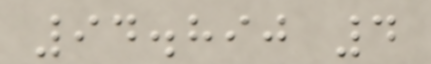94.890 4
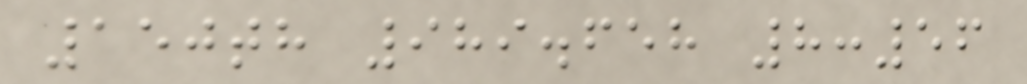150th 989.658 8:56
